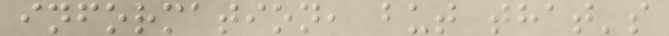information, but that's
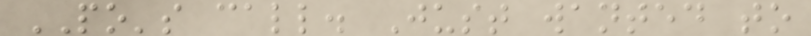PO's call. Just wanted to
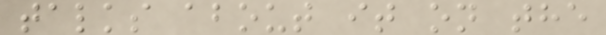talks about it on the
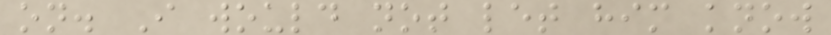on. I would not let him know
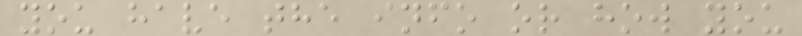you have the info or how you
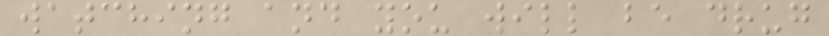watching and you will be drug
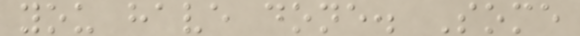you have done. Some
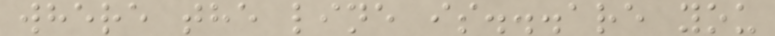where the line is...are you
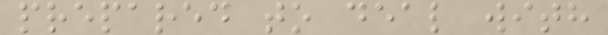prepared to deal with
